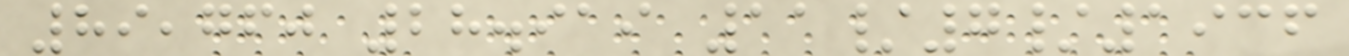89,760 28.919 11/7/1936
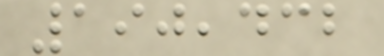190,432
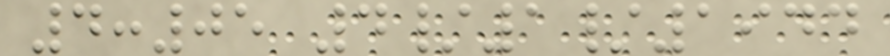4:05 4/1/1944
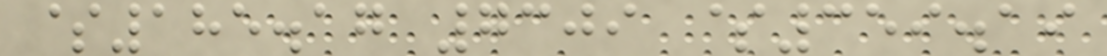$185.17 7309 $359.19
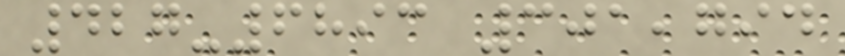427-6893 301,794
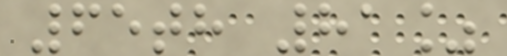65th 81%
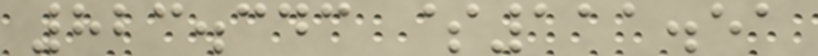823.343 $111.51
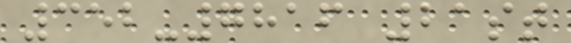352-7816 21st
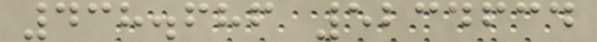438.686 5234634
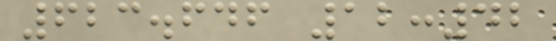623.646 12:42
